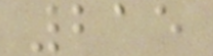215
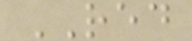RED
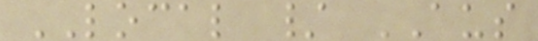LOCAL / AUS
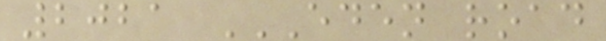2021 EDEN ROAD
